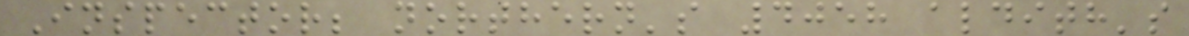Inspector; northern's 4058 aldith's
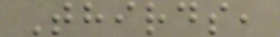Thirds,
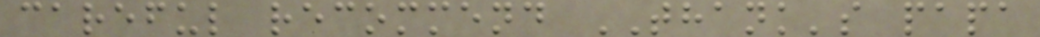careful recommend THANK's papa
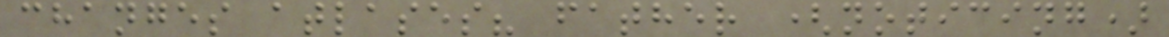changes atlases? father (noticing)
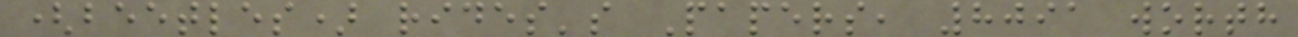(beetles) rides's Papers, 8091 worth
